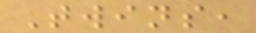Twins,
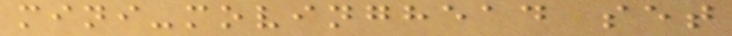mini-movinghead set
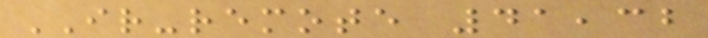IR-remote 41,32
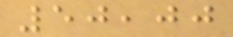50,00
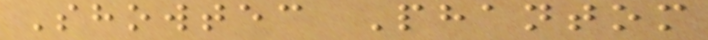Showtec Phantom
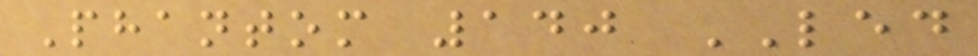Phantom 140 LED
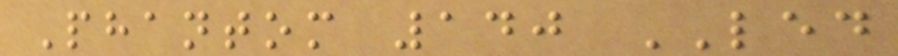Phantom 140 LED
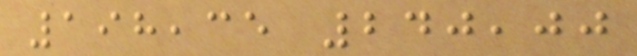198,35 240,00
